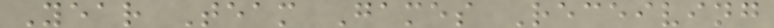Year Team Games Receiving
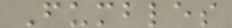Fumbles
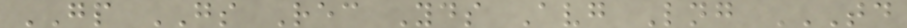GP GS Rec Yds Avg Lng TD
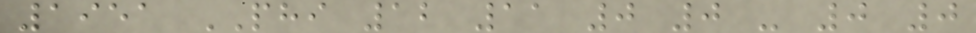1951 PHI 12 11 0 0 - 0 0
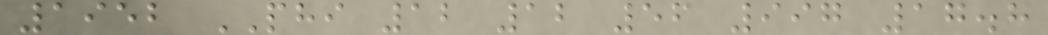1952 PHI 12 12 56 997 17.8
